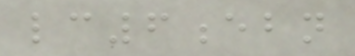lc6ebn
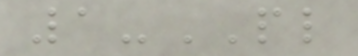1-PL
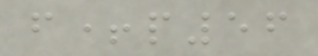f+p56
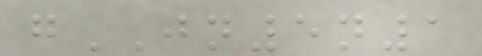gJN5n1
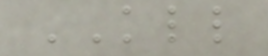KLL
